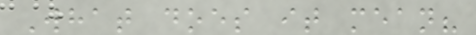What does it mean?
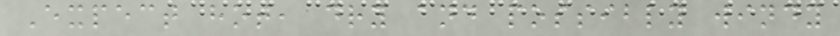Expect hot, dry and possibly windy
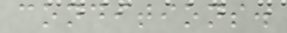conditions.
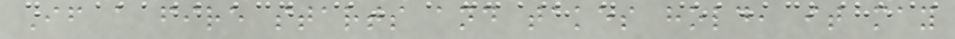If a fire starts and takes hold, it may
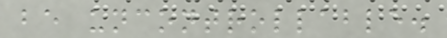be uncontrollable.
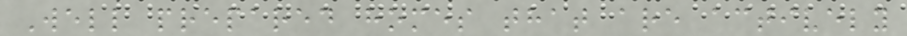Well prepared homes that are actively
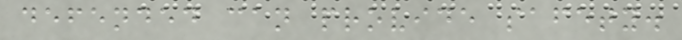defended can provide safety.
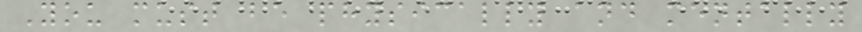You must be physically and mentally
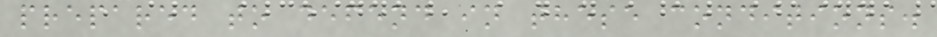prepared to defend in these conditions.
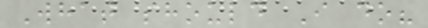What should I do?
